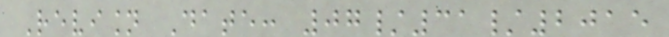Revision Date: 07/31/2015
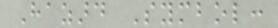Hazard Symbol:
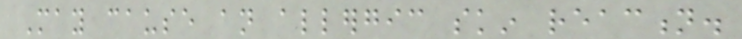May cause an allergic skin reaction.
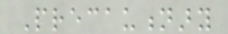Precautionary
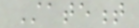Statement
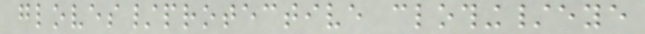gloves/protective clothing/eye
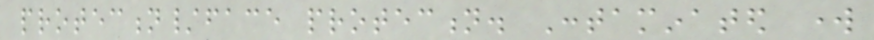protection/face protection. Contaminated work
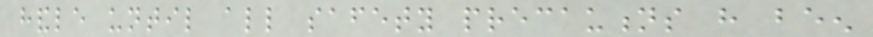handle until all safety precautions have been
